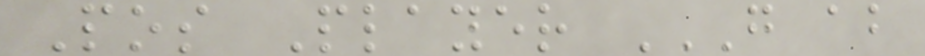Pos Player G AB
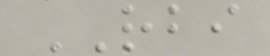RBI
